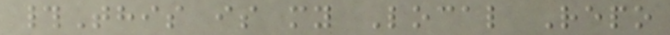#This is my Local Repo
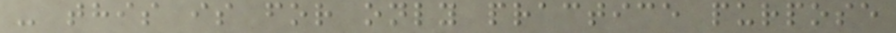- this is for only practice purpose
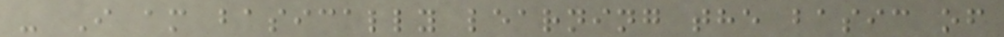- I am basically learning the basic of
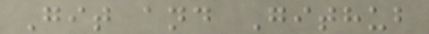Git and Github
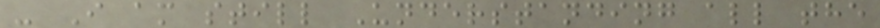- I am still Understanding all the
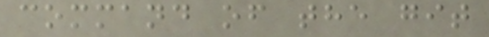command of the git
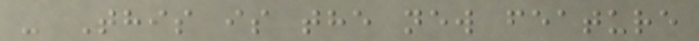- This is the new feature
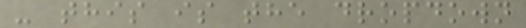- this is the dropdown
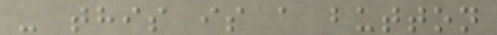- this is a button
